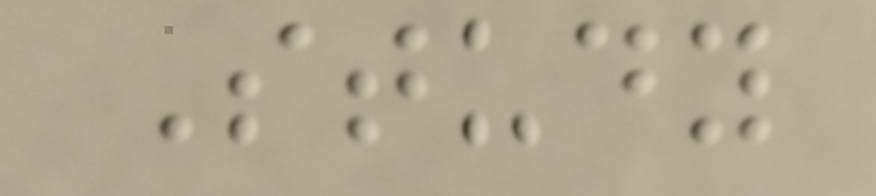Study
